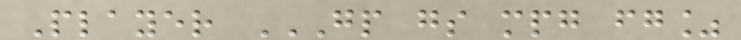Player GP GS MPG FG%
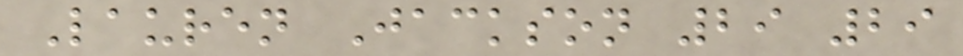Lauren Jackson 29 29
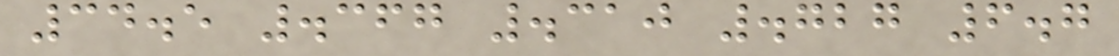34.5 .367 .310 .727 6.7
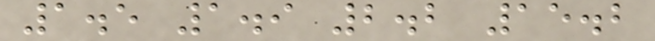1.5 1.9 2.2 15.2
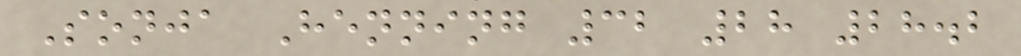Sonja Henning 32 28 28.2
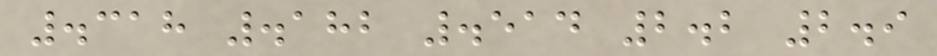.318 .182 .514 2.2 2.9
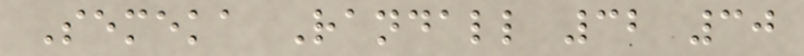Semeka Randall 32 30
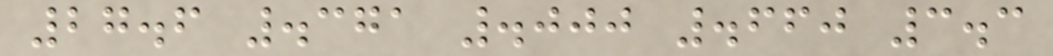27.6 .371 .000 .660 3.3
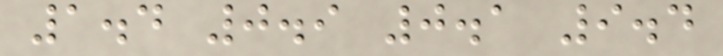1.4 0.9 0.1 9.4
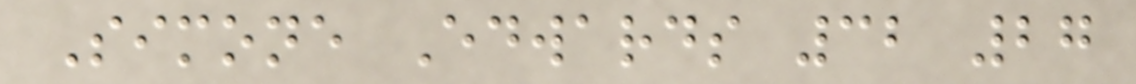Simone Edwards 32 27
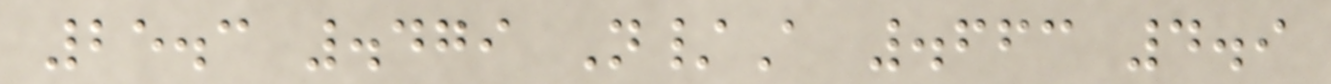25.3 .479 N/A .663 4.9
